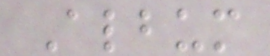Album
